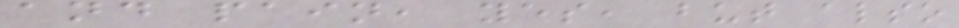and pain, yes, but also
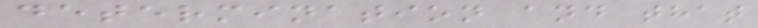determination and that
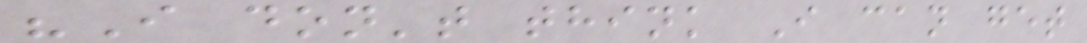"I don't think I can get
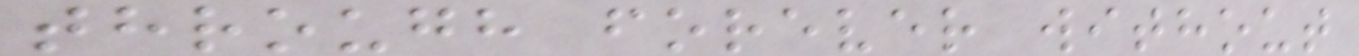through forever without
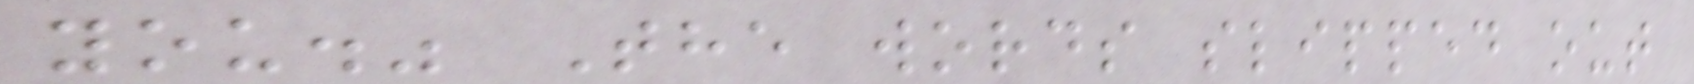you." The words slipped out
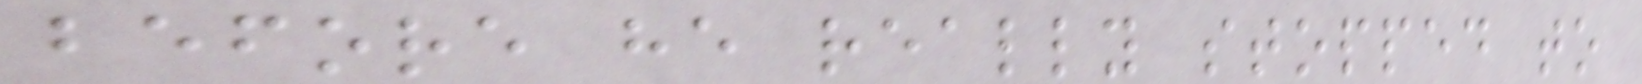before he really stopped to
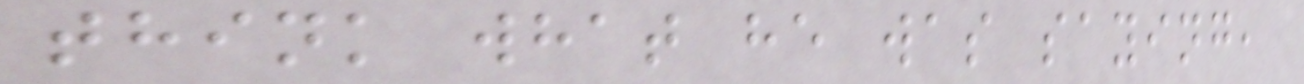think what he was saying,
